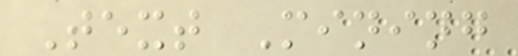Text Mining
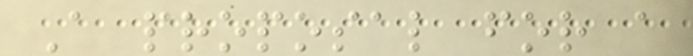A proposal for a
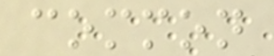common
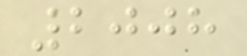2008
